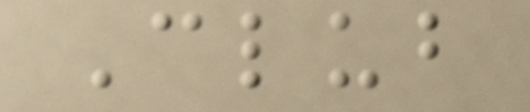Club
